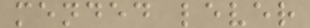mended lever
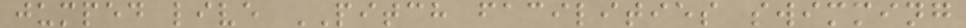jumped live PITCH facilities swimming
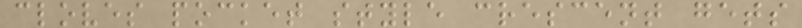cloves pocket style crescent gets
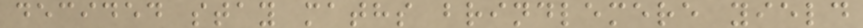decided stay maths brindlemere yield
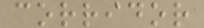corridor
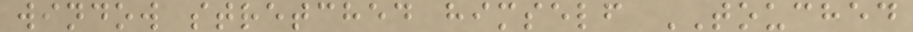window stretched himself TOUCHED
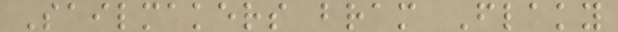Sailmakers bram Flaky
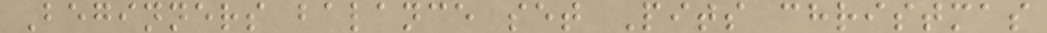Beginners balance set Pits christmas
